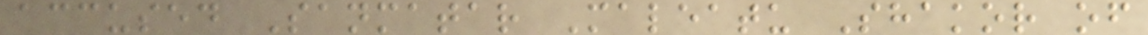accused Sanmatar Maleatu Shakor of
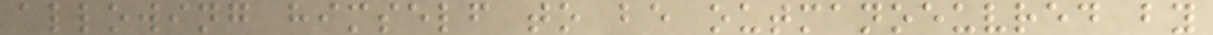allowing himself to be outmanoeuvred by
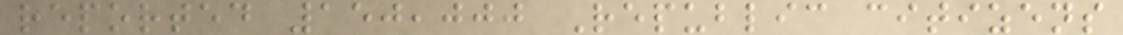reported 150,000 Republic citizens
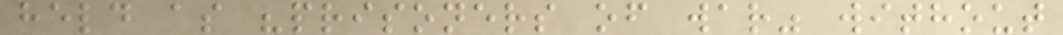held as "prisoners of war" without
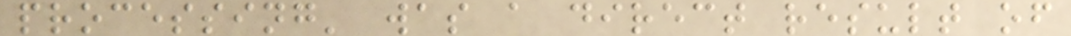processing' was a direct result of
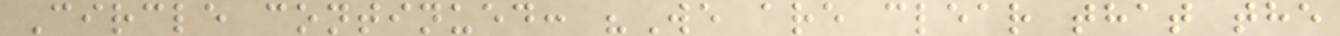Circle continued: "We are clear that the
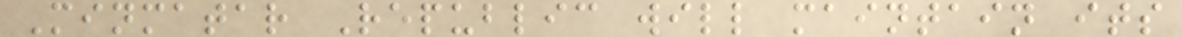Minmatar Republic will maintain its
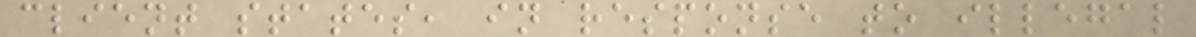client states, in response to illegal
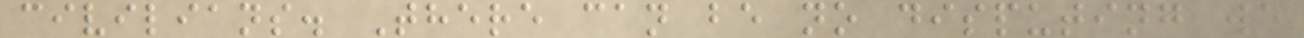civilians. There can be no disputing we
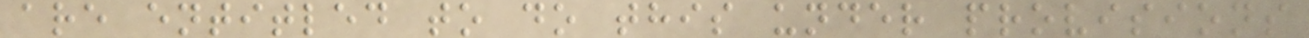are entitled to do this under provisions
